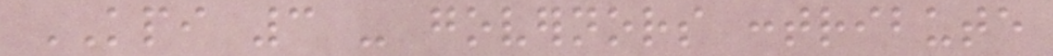KPI 3 - governors contribute
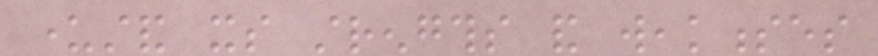understand its strengths and weaknesses
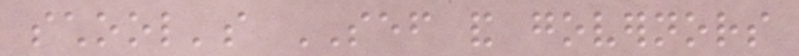school's SEF and governors
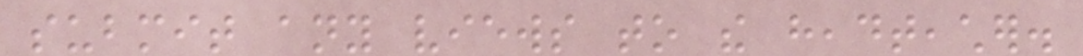submit any views to the headteacher.
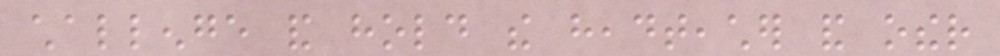challenge and hold the headteacher and other
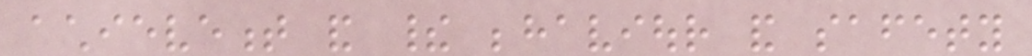achievement and their behaviour and safety
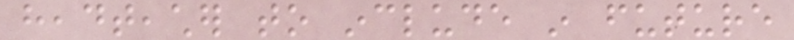headteacher to include in future
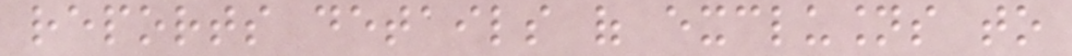reports details of exclusions to
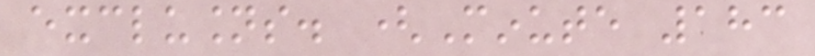exclusions. (Minute 183
